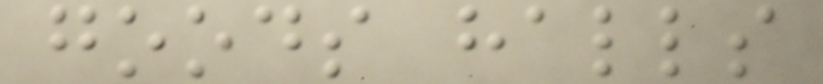goods halls
